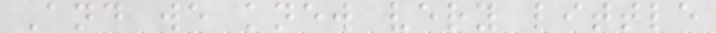And we knew very little
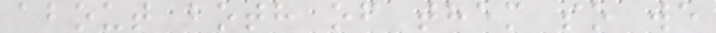about both of them so we
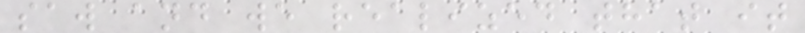saw and we realized that it
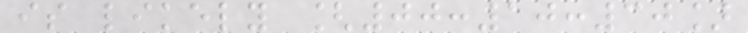is likely [00:10:30]
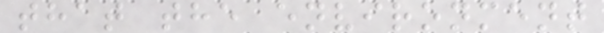that the environment
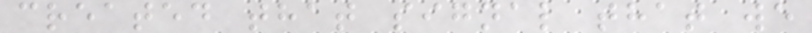created that signal that we
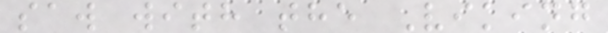saw with the Viking
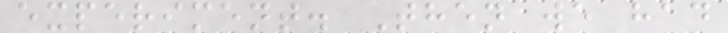experiment. Then we had
